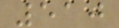510
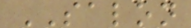SALON
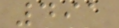491
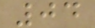04
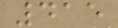415
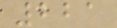221
